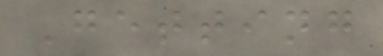Getting
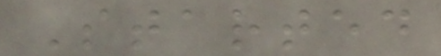Started
